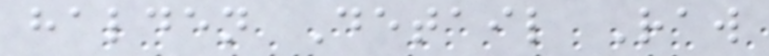halden Detail Raw
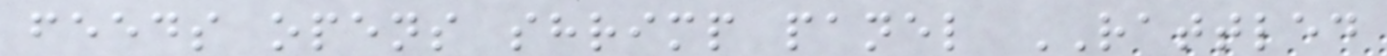feeds opens shrimp panel RATTLED
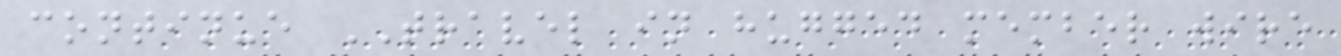continue TRAVEL in hugged member wire
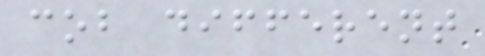cob different
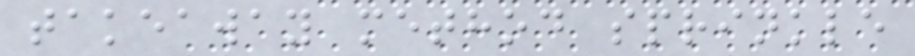takeaway method sprinkle
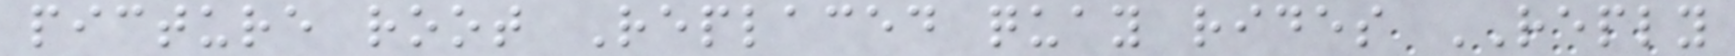picture root Replaced quay rides REPLY
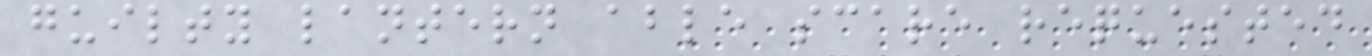guilty lantern able scare requested
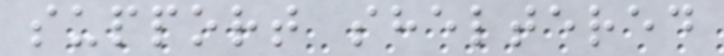support sheltered
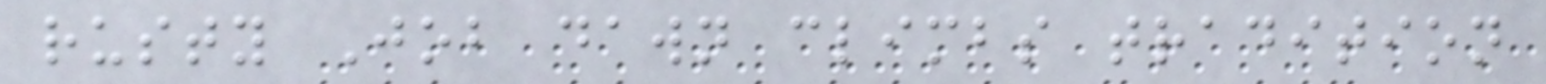rusty Job dawn climbs tradition
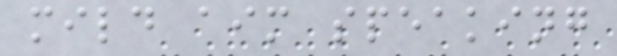mild aim speaking
